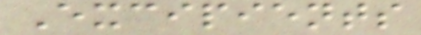Excipients
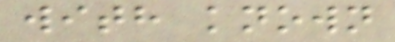with known
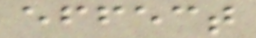effect
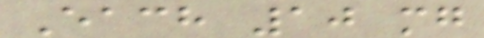Each 10 mg
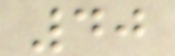40
